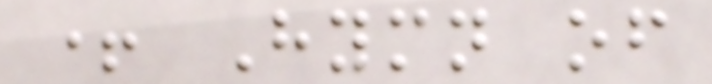+ Hymn of
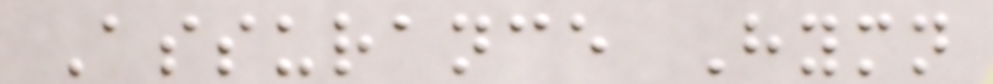Assurance Hymn
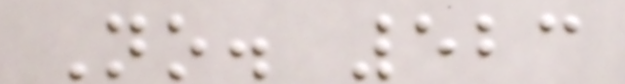No. 523
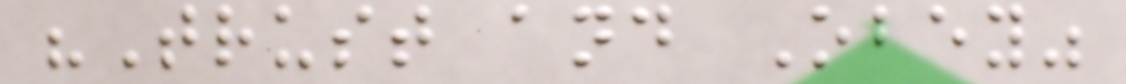"Trust and Obey"
